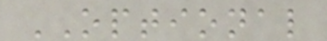OPTIONAL
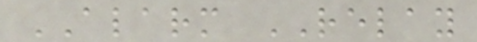ALARM RELAY
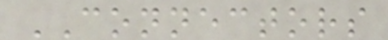CONNECTORS
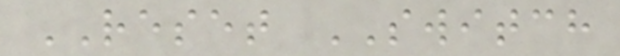RESET SWITCH
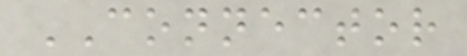CONNECTOR
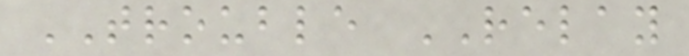TROUBLE RELAY
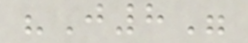"J8"
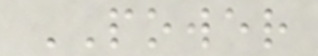POWER
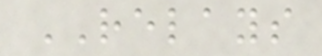RELAYS
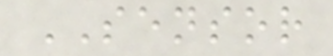SENSOR
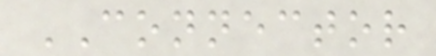CONNECTOR
